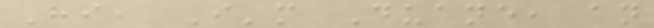Hi, I'm Duane, an
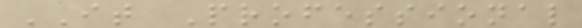IT Professional
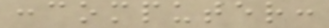:computer:
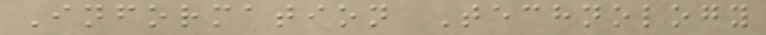Information Technology
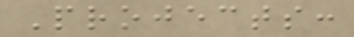Projects:
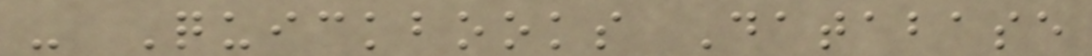- Quickbooks Database
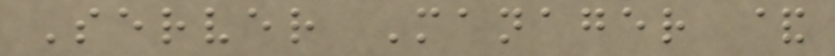Server Manager &
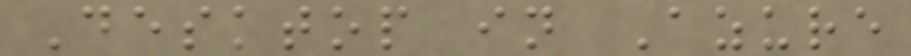Desktop in Azure
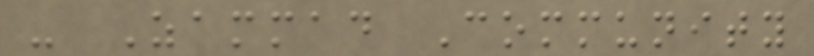- Zammad Community
